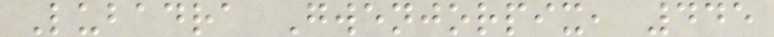Lubadra Gwenjorpix, 445
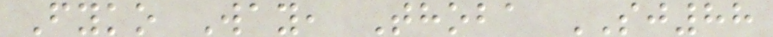Fyko Way, Thoba SJ88
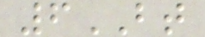6BT
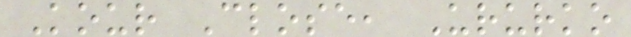Kour Close, Ururko
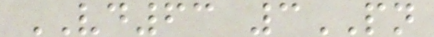VD63 3PN
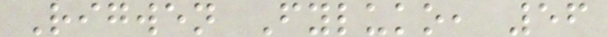Rigwen Fyluko, 56
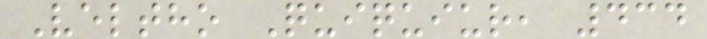Veltho Quiquiur, 434
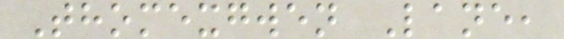Thomexgwen Lane,
